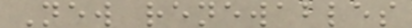New renewables
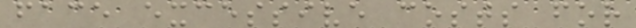face excessive costs for
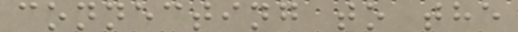connecting to the
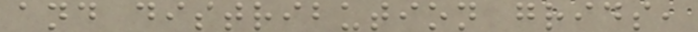and distribution grids,
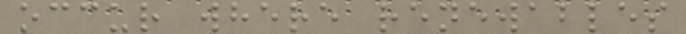occur where renewables
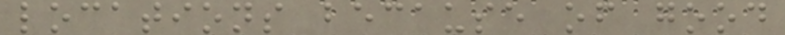locations because of good
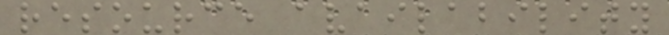resource availability
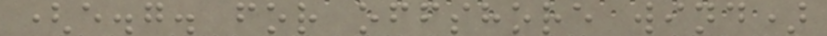(e.g. for offshore wind)
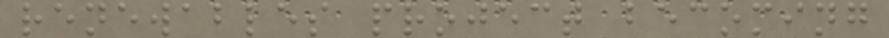renewables project becoming
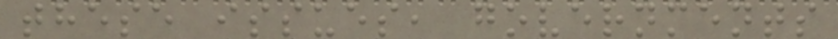these issues, governments
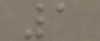1
